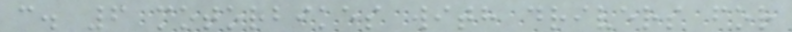c. 6 motorbikes with drivers for
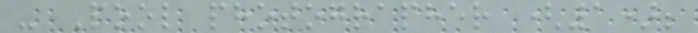- Pool photographer (1);
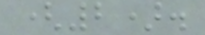(2).
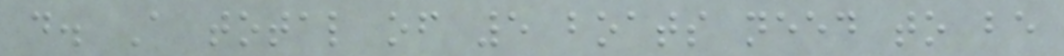d. A total of 5 boats need to be
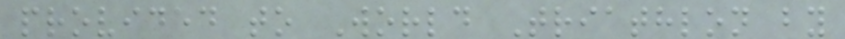provided to World Triathlon by
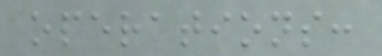operations:
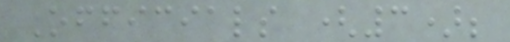Officials (3);
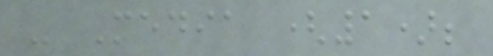- Media (1);
